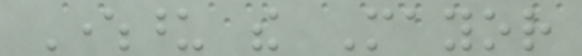Whereupon the Mayor
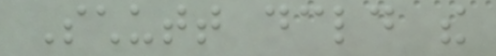Schutt declared the
